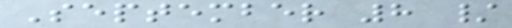September 8 /
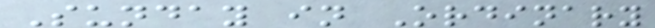Sunday in Ordinary
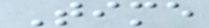Time
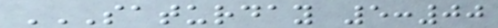SATURDAY 5:00
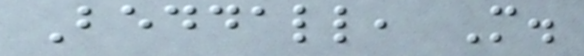Beddall, M.
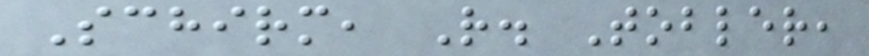Schirm, R. Tobler,
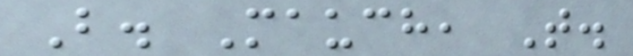B. Mauch, T.
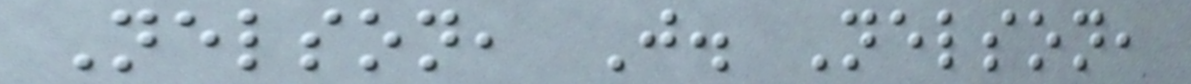Nelson, J. Nelson,
